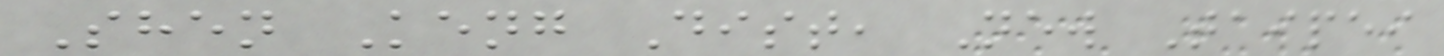Shen Keng Dist, New Taipei
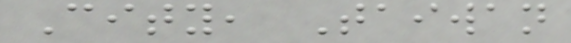City, Taiwan
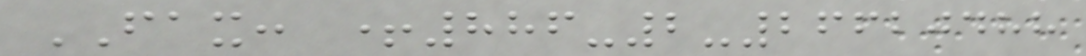FAX: +886-2-26620488
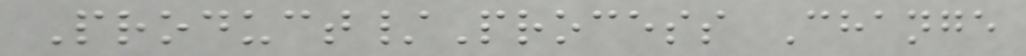Product/Process Change
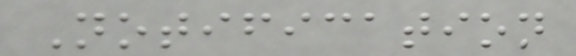Notification
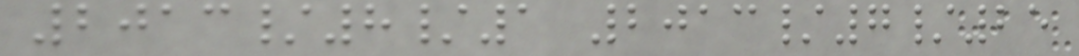2013/8/1 2013/7/25
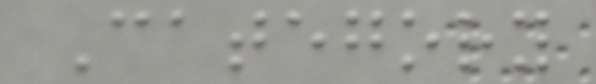Category
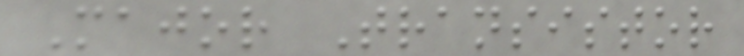Major Transistor
